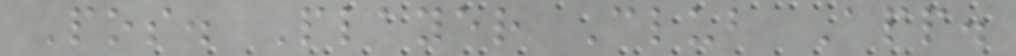Pos. Player Club App.
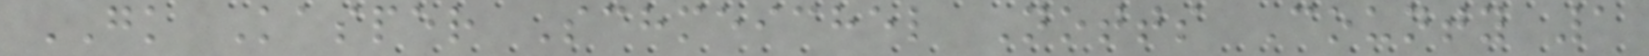GK Kasper Schmeichel Notts County 1
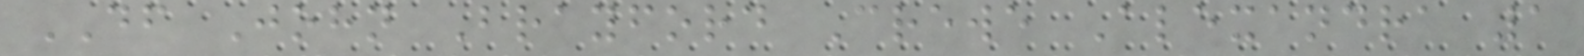DF John Brayford Crewe Alexandra 1
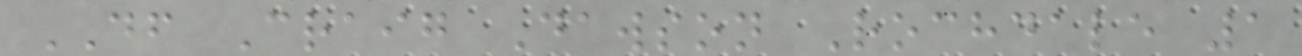DF Craig Dawson Rochdale 1
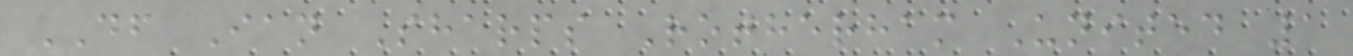DF Ian Sharps Rotherham United 1
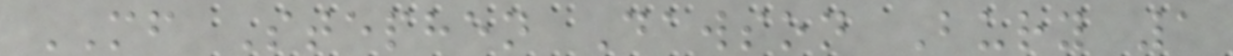MF Stephen Dawson Bury 1
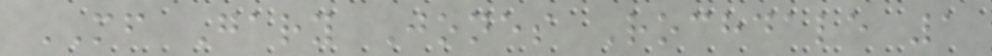MF Gary Jones Rochdale 1
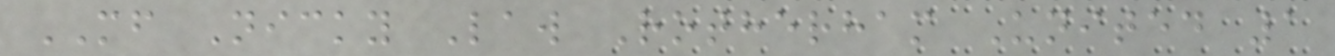MF Nicky Law Rotherham United 1
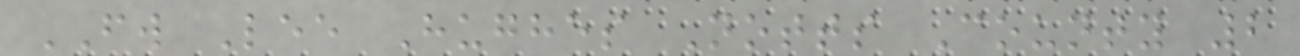FW Lee Hughes Notts County 2
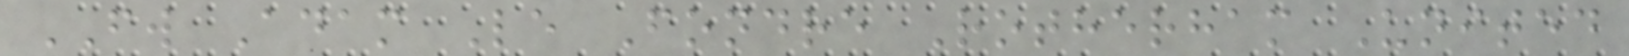FW Adam Le Fondre Rotherham United
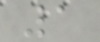1
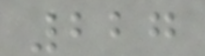227
